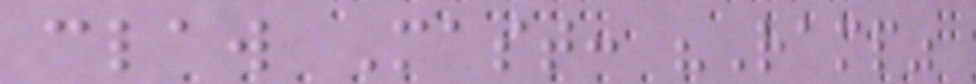claw Mast: "Ramp"
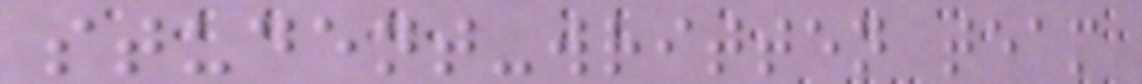student-written team
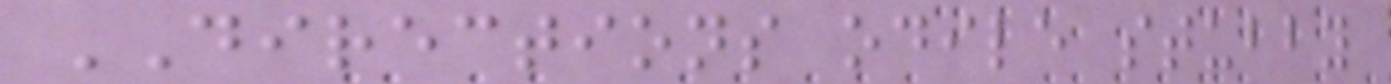DIRECTIONS odile stubby
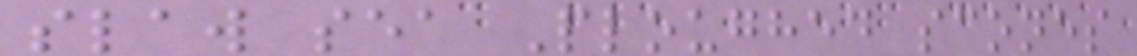slaw sea Ploughed scones
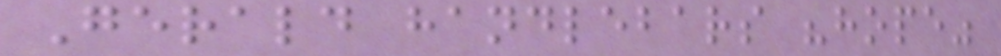Gerald handlebars "hope"
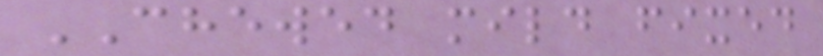CHEWED mild fixed
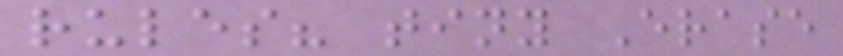rules? tiny Erase
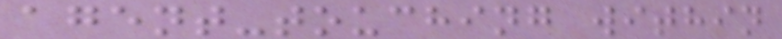agent-touching within
